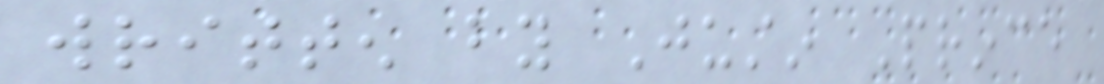written by Justin Prince
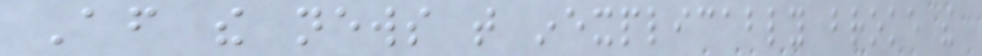After the news that inexplicably broke the
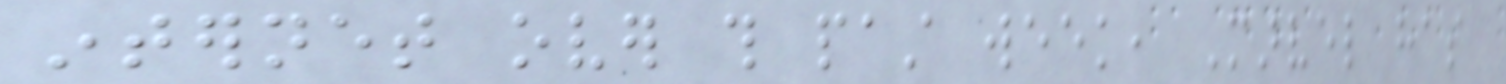internet over this past week, Marvel has
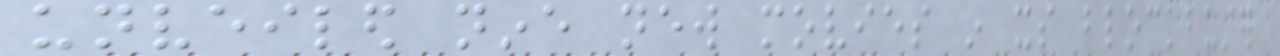unveiled nine new movies in its blockbuster
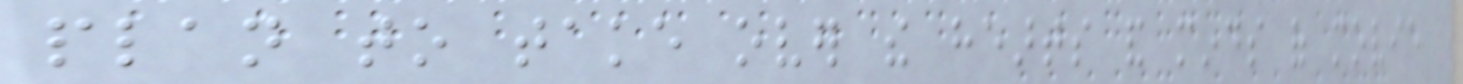plan to take over the hearts and minds of movie
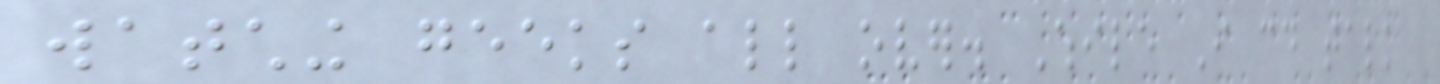watching geeks all over. While I could talk
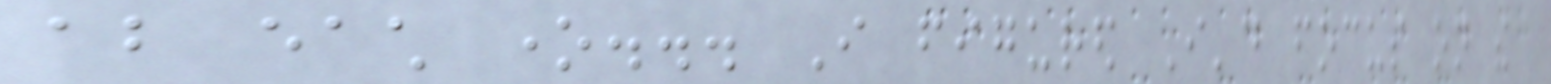about each one... I figured I'd focus on the
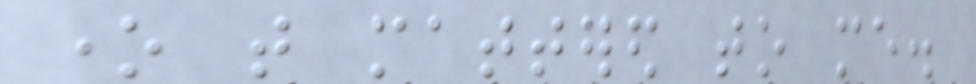one that mattered to me.
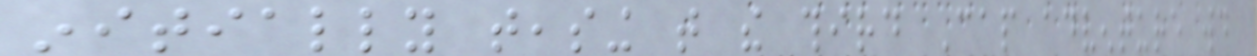initially teasing that the third Cap adventure would
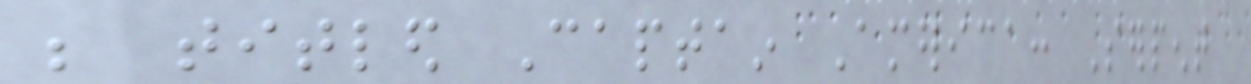be titled Captain America: Serpent
